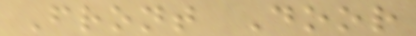Front Door
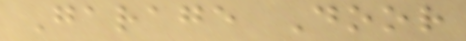Garage Door
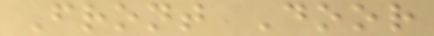Front Door
